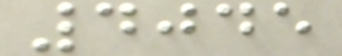4045
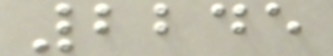2245
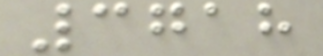3718
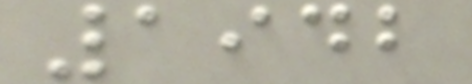1942
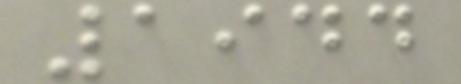1944
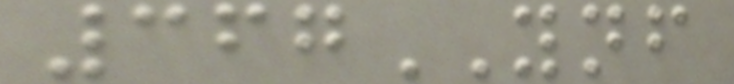367YNF
